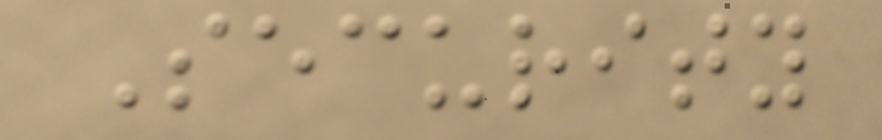Security
